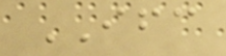IFC
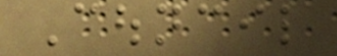Council
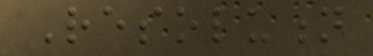Resolution
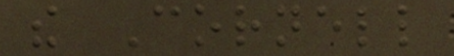the Cornell
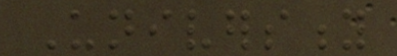University
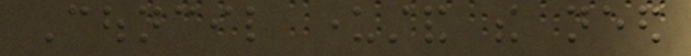Council understand the need
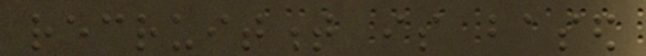recruitment is based
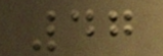47
